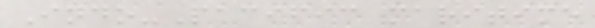Indo-Pacific maritime
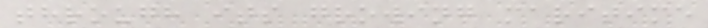through its growing maritime
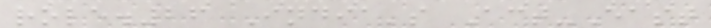role.26 India's Act-East
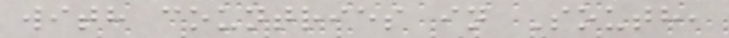with countries in South,
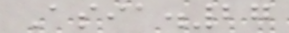Asia.27
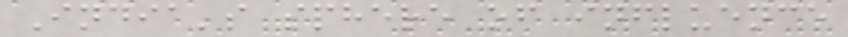India's sphere of influence
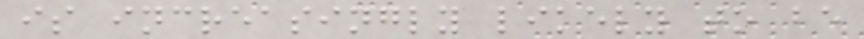is increasingly likely to be
